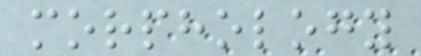morphology
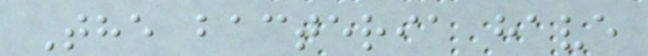The bacteria have
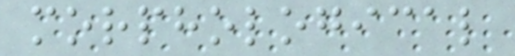morphological
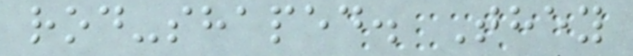rod-shaped. They
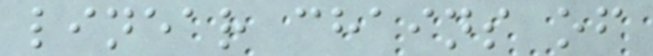linear chains of
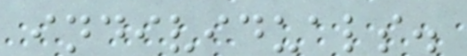individuals.
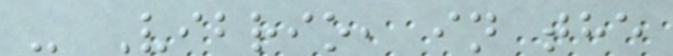- Vibrio, in the
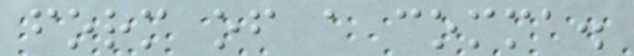form of a comma.
